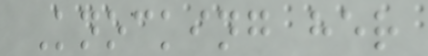Knocking her
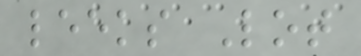leeks Lot
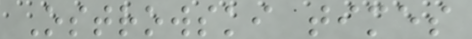Ostrowski times
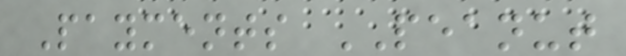Payments PEANUT
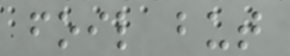foil but
